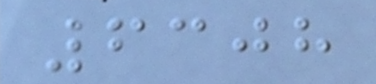6308
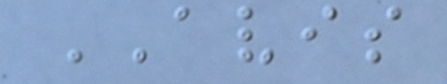AVIS
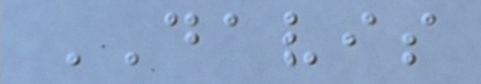DAVIS
